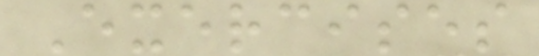Exercises
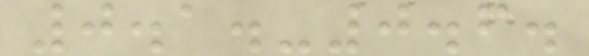0.1.-0.6.
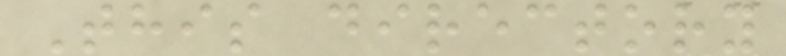This directory
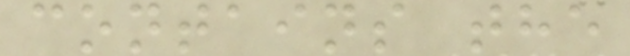contains the
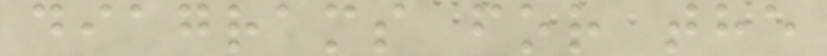diagrams for the
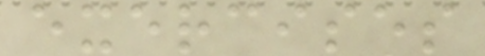exercises
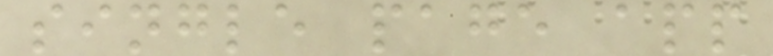single page app
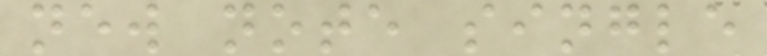new note single
